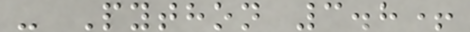- Python 3.8+
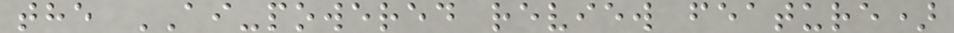the AI-powered review feature)
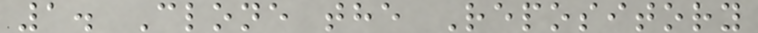1. Clone the Repository
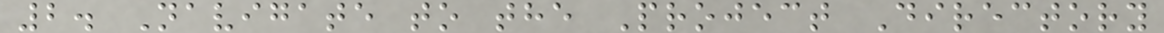2. Navigate to the Project Directory
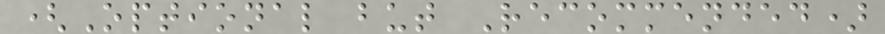(Optional but Recommended)
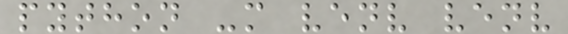python -m venv venv
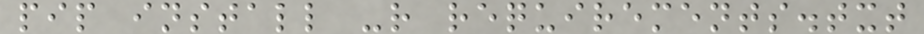pip install -r requirements.txt
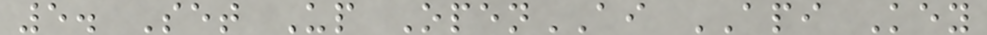5. Set Up OpenAI API Key
